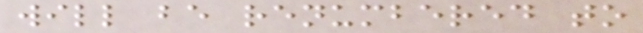will be renumbered to
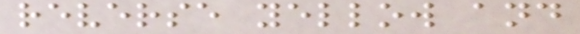reverse yellow and
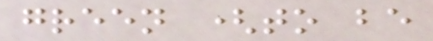green (to be
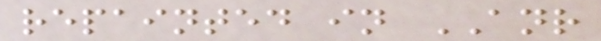repainted in ANR
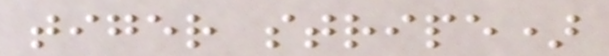tiger stripe)
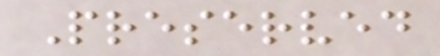Preserved
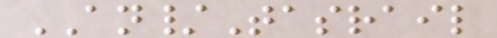AN/Tasrail
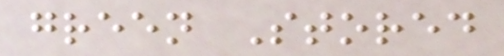green Stored
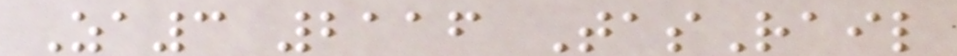Za3 2116 TasRail
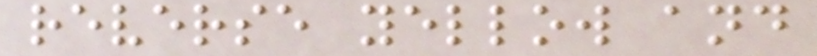reverse yellow and
